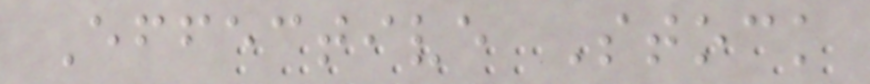Effective Stock
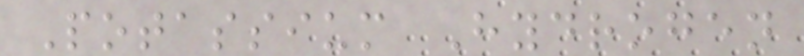Potassium Hydrogen
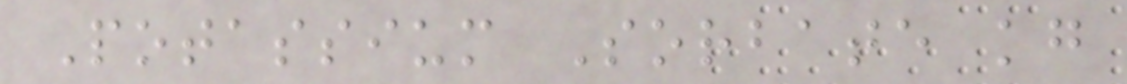Potassium Sorbate kg
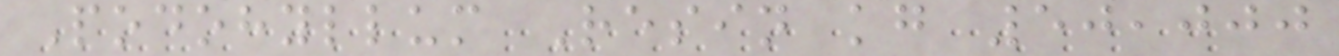Podohyllum Resin kg 50,000
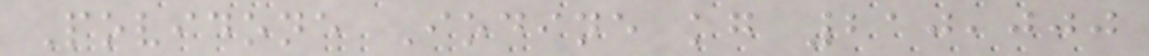Povidone Iodine kg 210,000
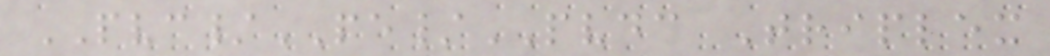PVC/PE/PVDC Triplex
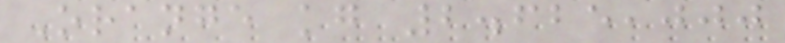Orange kg 2.625,000
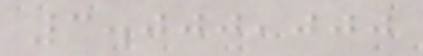3.000,000
